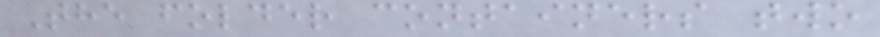The folder containers two
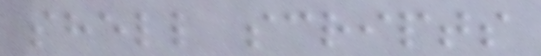shell scripts
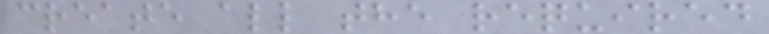create all the required
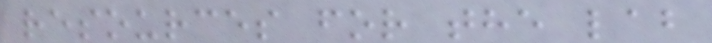resources for the lab
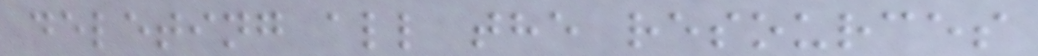deleting all the resources
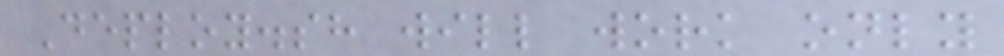Deploy.sh will work only
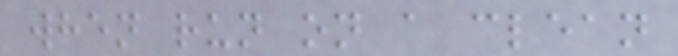when run on a clean
